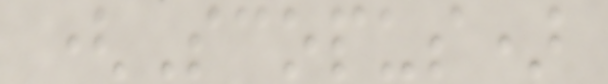(Scopus)
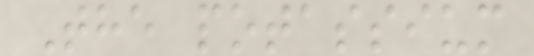The potassium
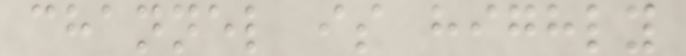channel is highly
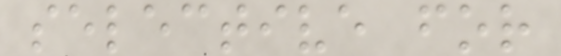selective for
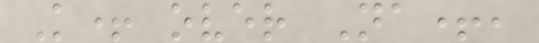K+ over Na+,
